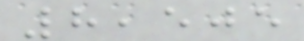8,505
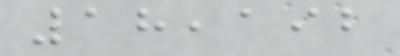18,192
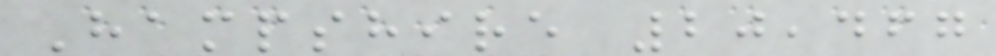Hampshire 20,467
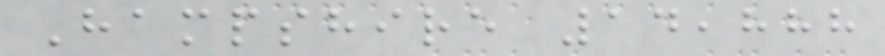Hampshire 14,888
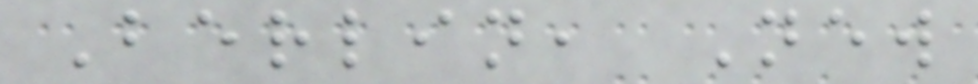Berlin, New
